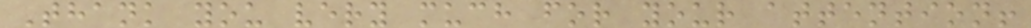Thank you very much for your attention!
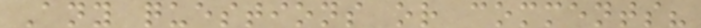Any questions or comments?
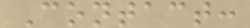Contact:
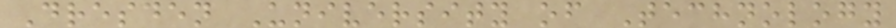Dresden University of Technology
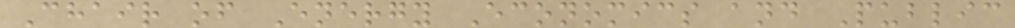Chair of Energy Economics and Public
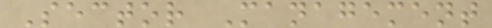Sector Management
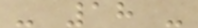- 18 -
